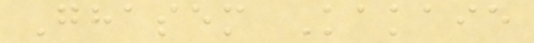Ghasem Kakaie
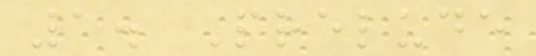1. Prelude
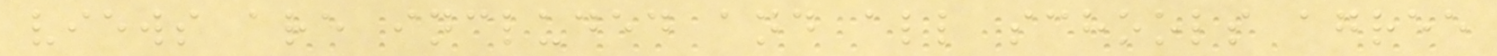views are included and all schools agree
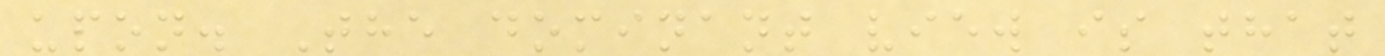upon. The dominant view is that
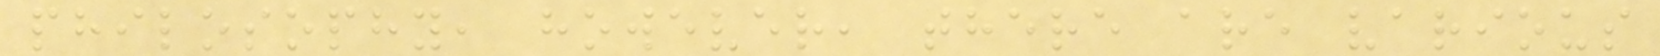philosophy, however, there are various
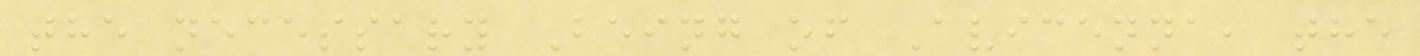the necessary Being of Avicenna, the
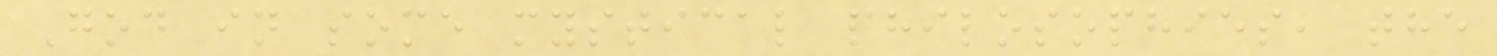God in some mystical philosophies, the
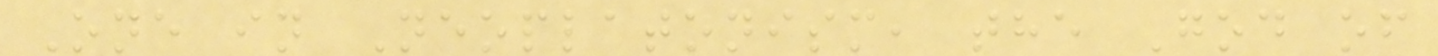One in Neoplatonism, the God of
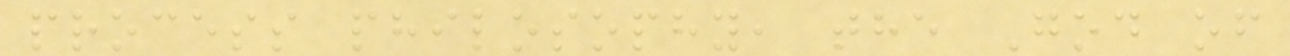process philosophy, the God of
